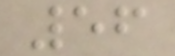56
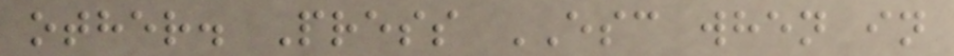other. Press ESC when in
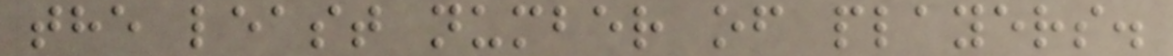the least number of players.
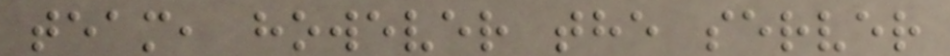team, however the server
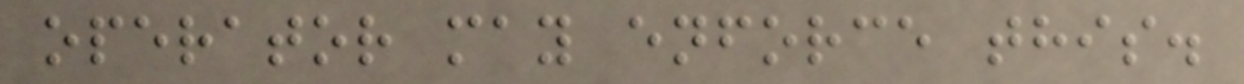operator may enforce this.
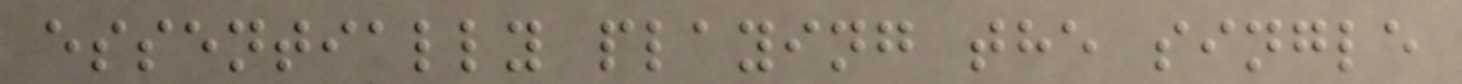essentially playing the single
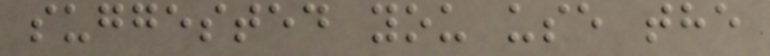suggested you use the
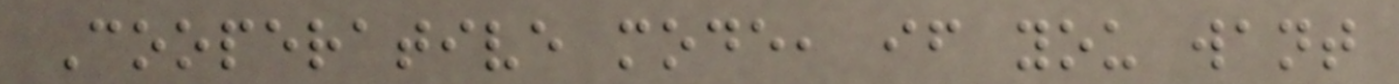Cooperative mode, if you want
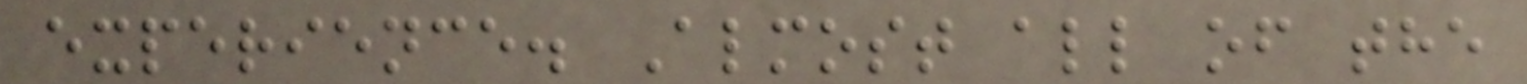experience. Almost all of the
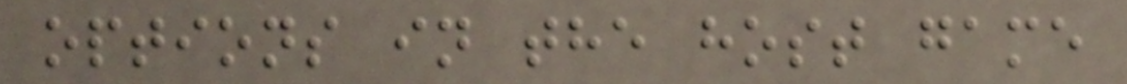options in the host game
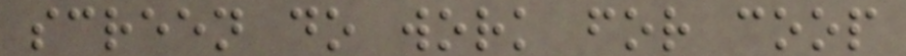screen do work for coop
